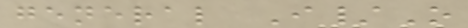general I/O
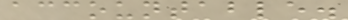accountable.
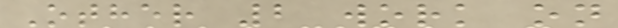Other 2 work on
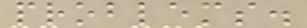problems.
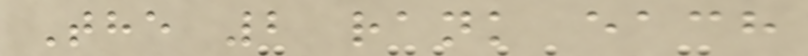The 2 rank each
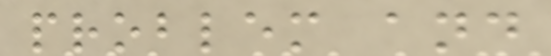problem and
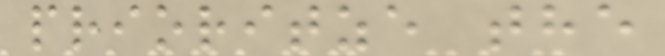prioritze the
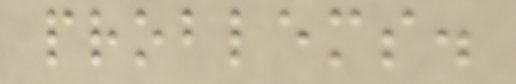problems.
